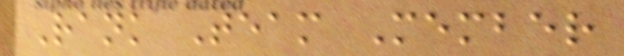Rank Team Member
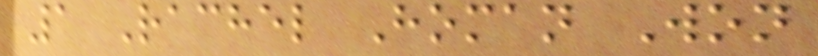1 Rachel Homan Won
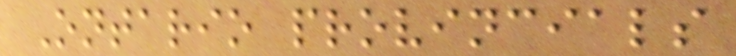Ontario provincials
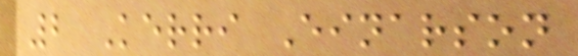2 Kerri Einarson
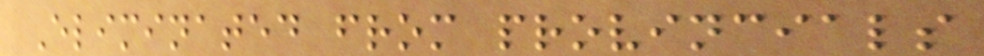Eliminated from provincials
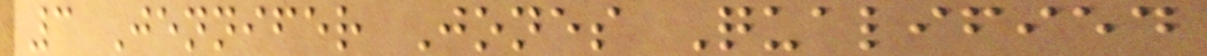3 Jennifer Jones Qualified
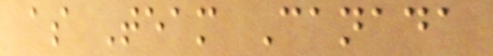as Team Canada
